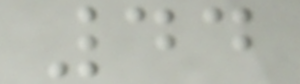44
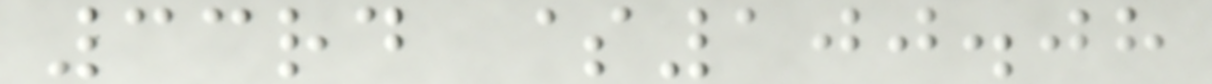33rd $100.08
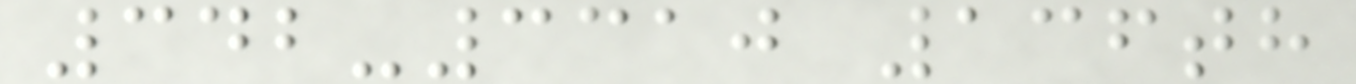342-3310 136th
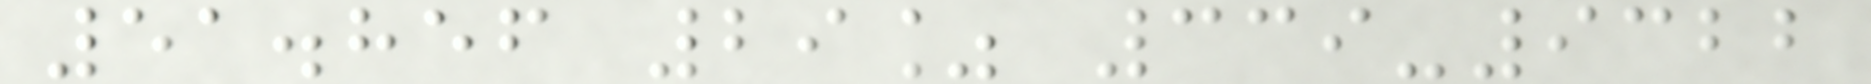51.856 29% 339-9322
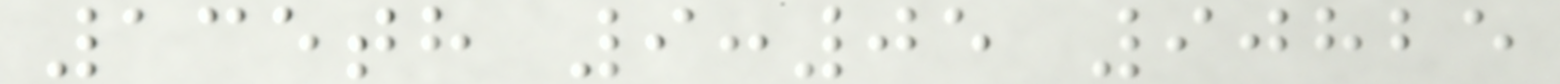135th 9:05 90825
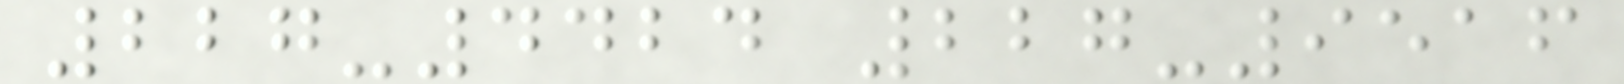227-4424 227-9516
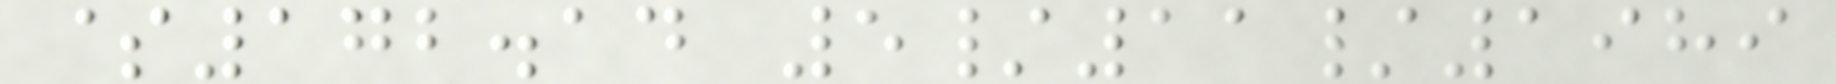$172.14 5/11/1989
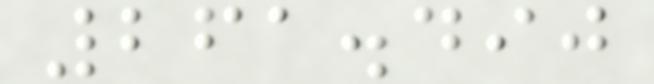261.490
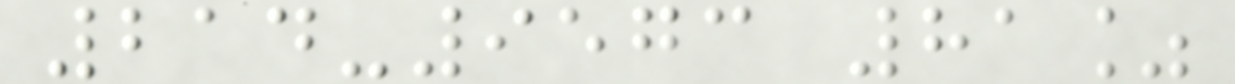214-9573 81%
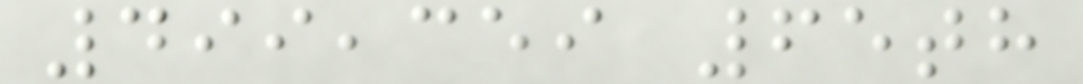499,359 65th
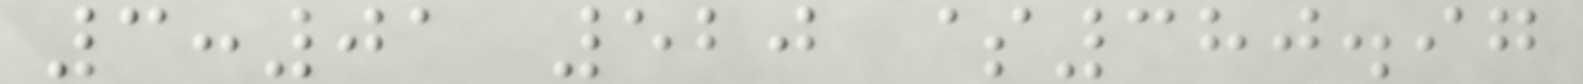3:01 520 $380.97
